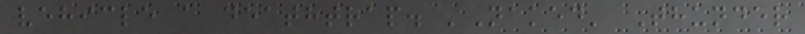vehicle a deathtrap. 'Naked' Thunder
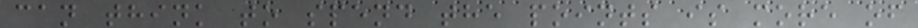can think to spend the points is more of
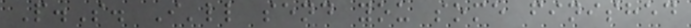P.S. I'll send you some finished
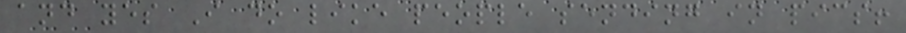and yes I do like people sending in pics!
